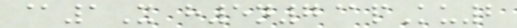@1X h5n7@pKu2
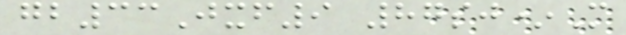gb33Jxf9 87sj*M
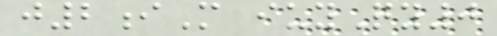j2iM iuyQy0
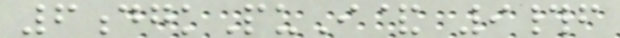6dgkPuI& 9#f
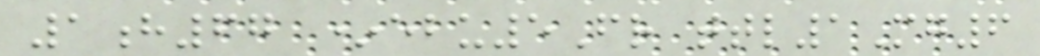1h67 *ebu5Fr ttl1Mg6
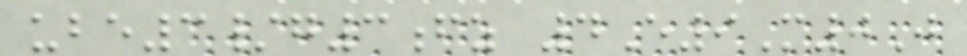ube3/g3fz 4E9M0J
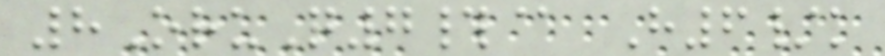8OruQ7#@ H6/k
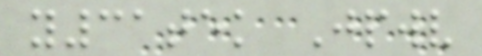y31tek Jpwv
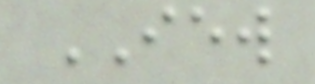IEW
